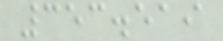353.519
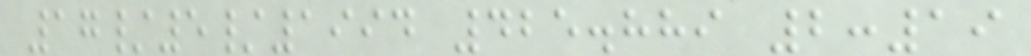17/5/1994 425.889 2:19
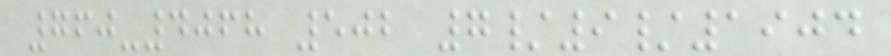760-4068 502 7/9/1904
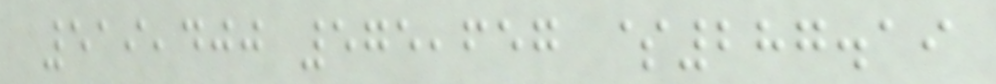519,400 575,657 $287.19
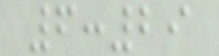6:29
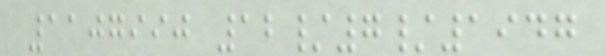1107990 12/7/1947
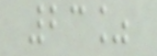23%
